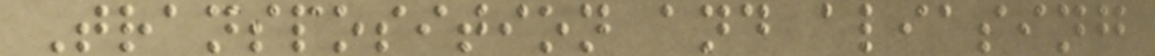Transposition and aliasing
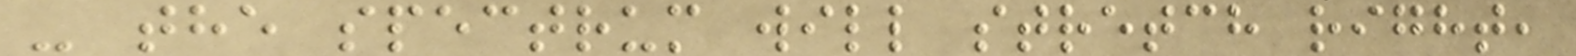- the spectrum will stretch right,
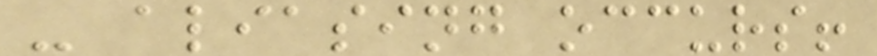- aliasing occurs!
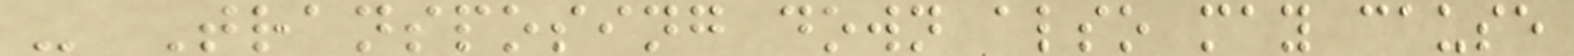- Transposing down also may cause
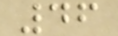46
